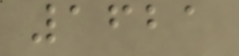1621
